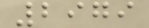2979
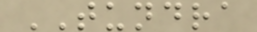TUNDRA
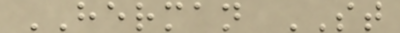HERMAN ST
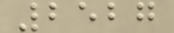2527
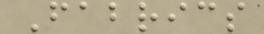Fabrics
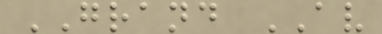GRAND AV
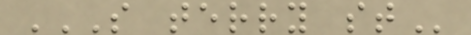S TERRY ST
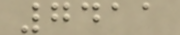7411
